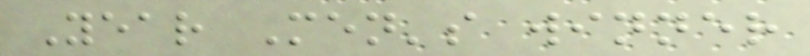Year Men's winner
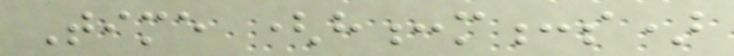Time (h:m:s)
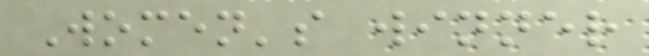Women's winner
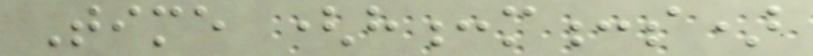Time (h:m:s)
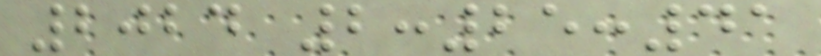2024 2:25:41
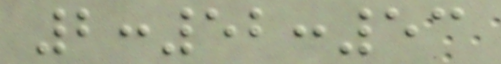2:52:53
